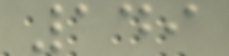149
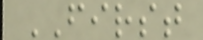FIRST
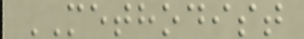METHODIST
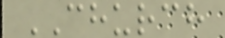CHURCH
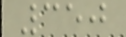350
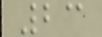23
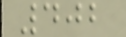402
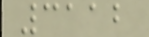3112
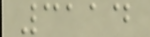3114
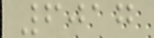6017
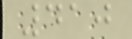410
